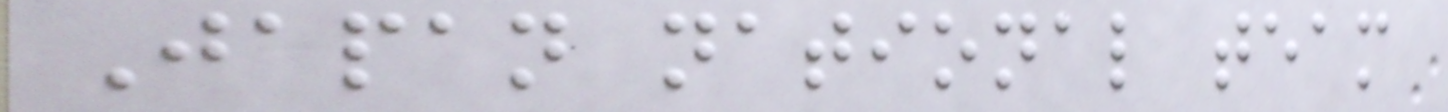Japan national team
